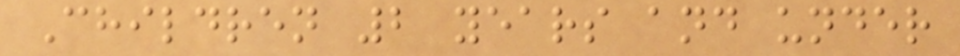Children 2 years and under
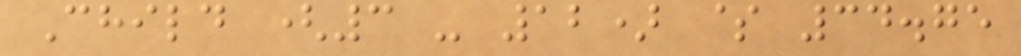Child (3 - 12) $ 34.75
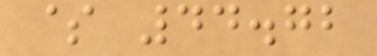$ 44.72
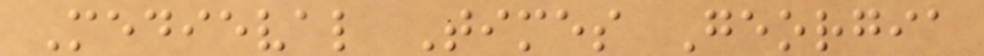Medieval Times Georgia
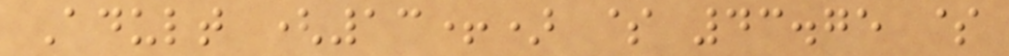Adult (13+) $ 43.75 $
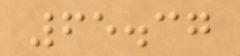65.37
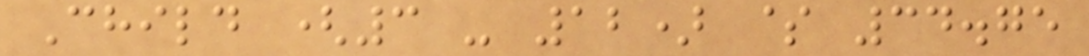Child (3 - 12) $ 34.75
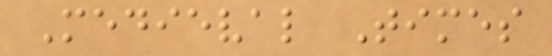Medieval Times
